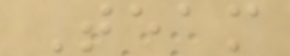Team
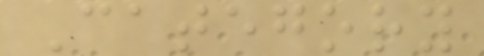Category
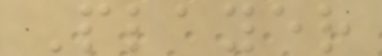Player
